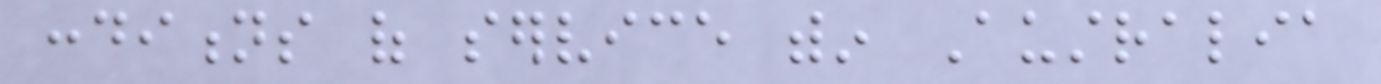conditions of service within Australia
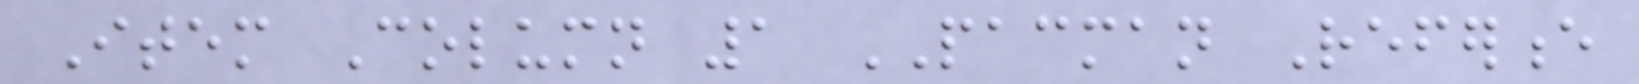Item Column 1 PACMAN Reference
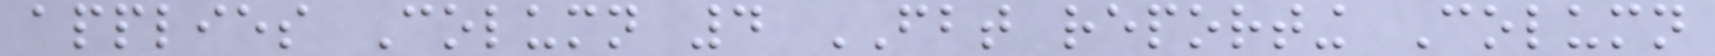applies Column 4 FBT reporting Column
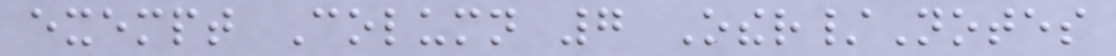exempt Column 7 Other/Notes
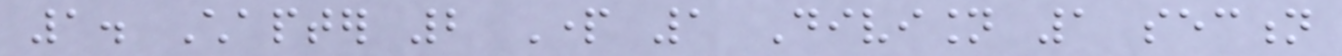1. Chapter 2 Part 1 Division 1 section
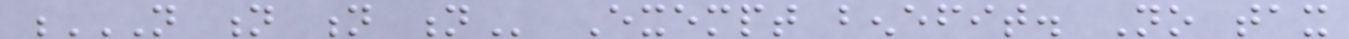N N N N Exempt benefit. No tax
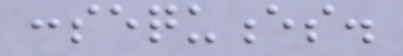consequences.
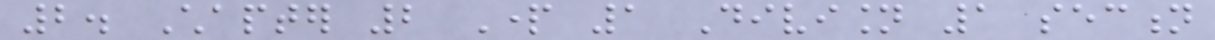2. Chapter 2 Part 1 Division 1 section
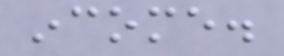income.
